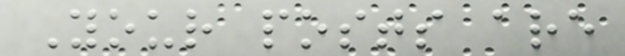Your posts are
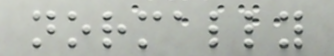normally
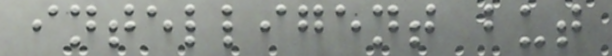intelligent but
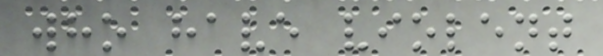who have violent
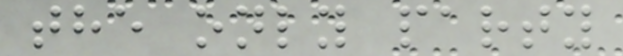the only party
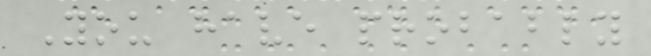You have probably
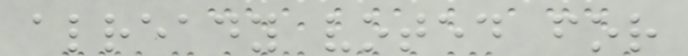already voted for
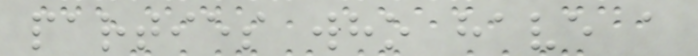parties who have a
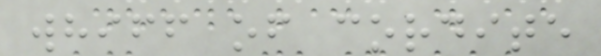whiff of cordite
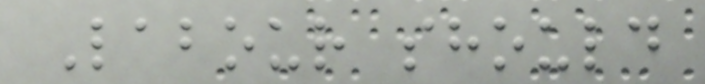Labour should
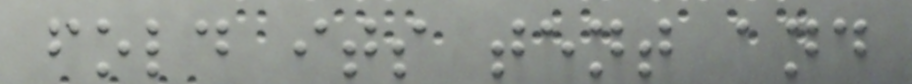fold its tent and
